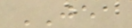JEA
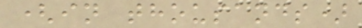(in thousands)
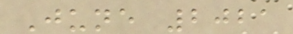June 2021
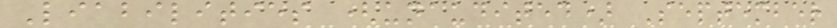Liabilities (unaudited) September
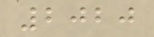2020
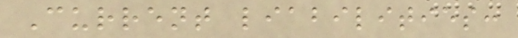Current liabilities:
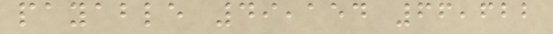payable 49,154 66,622
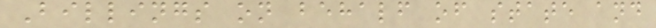Billings on behalf of state and
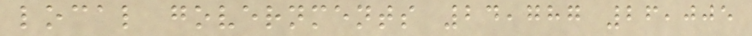local governments 24,787 26,005
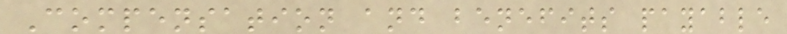Compensation and benefits payable
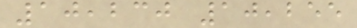10,230 10,255
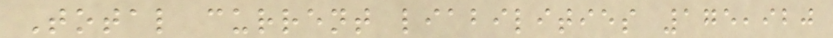Total current liabilities 175,920
